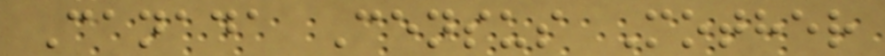Canada Census Mother
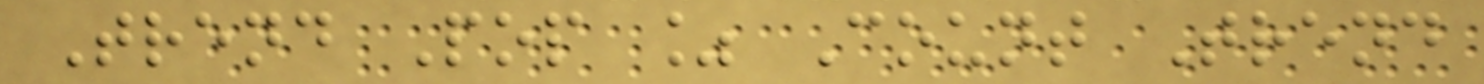Trend Pop % Count Trend
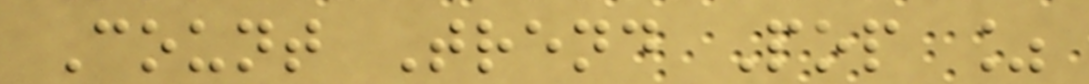Count Trend Pop %
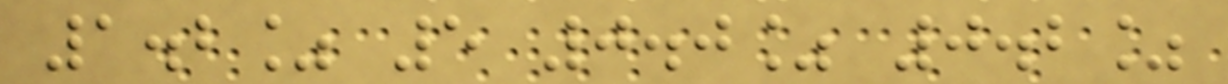1.2% 5 0.0% 0.2%
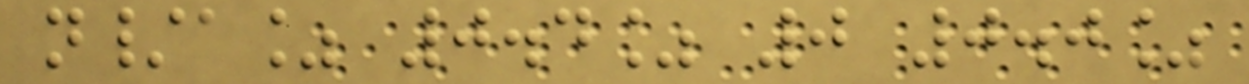n/a% 0.4% 0 0.0%
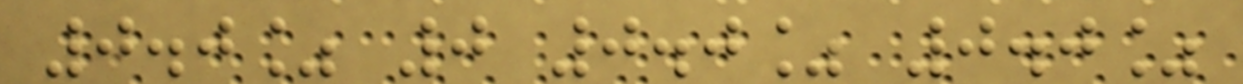0.0% 0 0.0% 0.0%
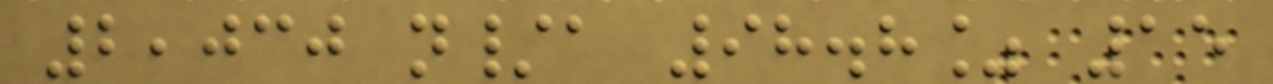2,030 n/a 98.8% 15
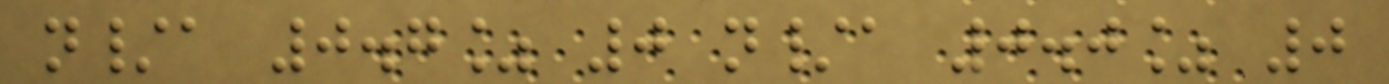n/a 0.7% 0 n/a 0.0% 0
